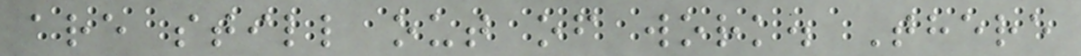are still out of work. There
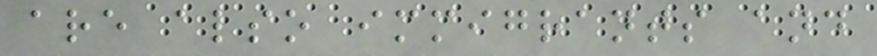are also immigrants and
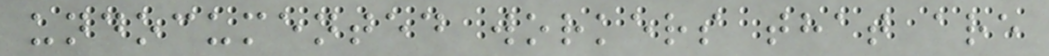undocumented workers that are
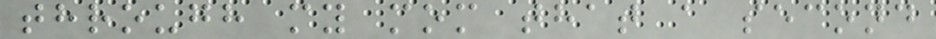through my mom that a second
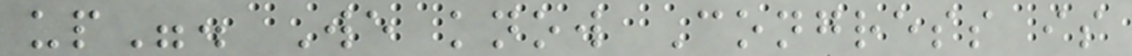up". We know Congress is
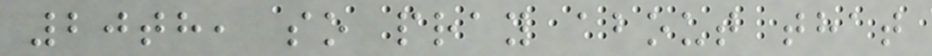20th, so pray about that
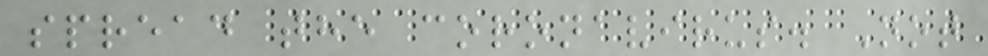spread the coronavirus. Not
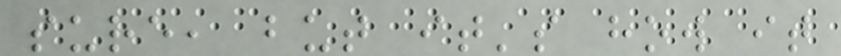sure, but it's how it
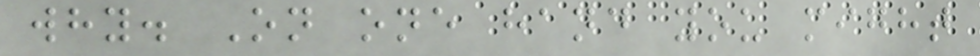why. On one hand you might
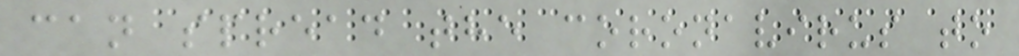can spread the coronavirus to
